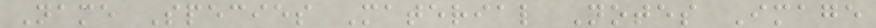Name Species Material Notes Image
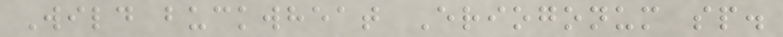Wild buckwheat Eriogonum sp.
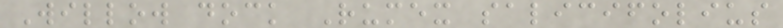Willow dock Rumex salicifolius
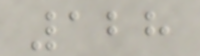128
